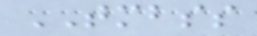TMBSS
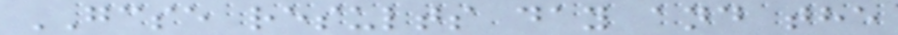GCSE results day and the
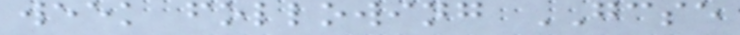week following GCSE
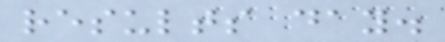results day.
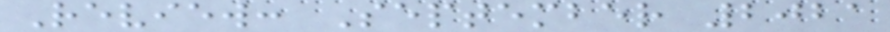Review: September 2021
